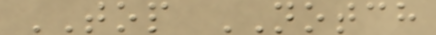TOP NOTCH
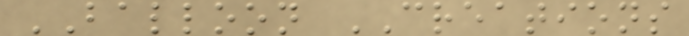BALLOON CREATIONS
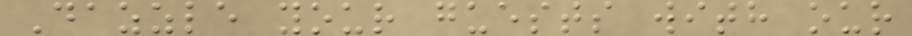Dazzle your guests with our
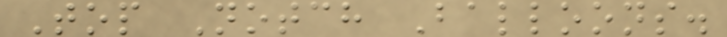Top Notch Balloons.
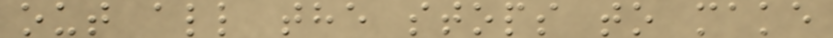out all the stops to make
